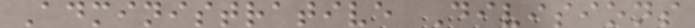Administrative Divisions
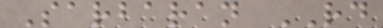Sarbaran RD
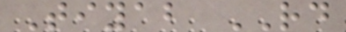Tiyab RD
